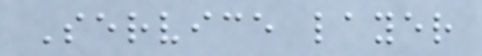Service layer
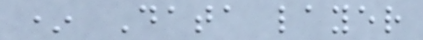* Data layer
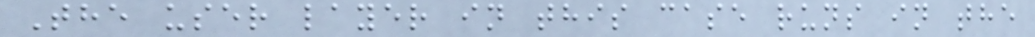The user layer in this case runs in the
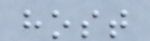host
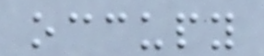occupy
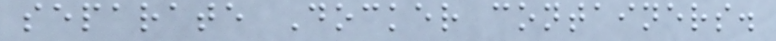separate Docker containers.
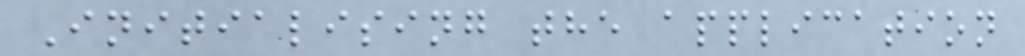Initialising the application
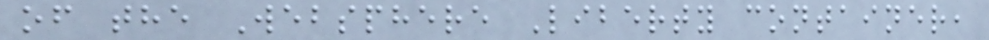of the Websphere Liberty container,
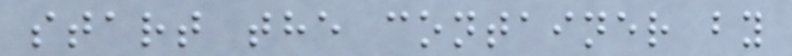start the container by
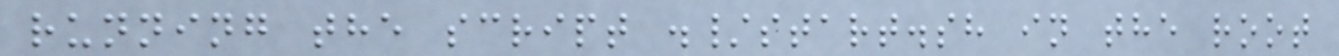running the script ./start.sh in the root
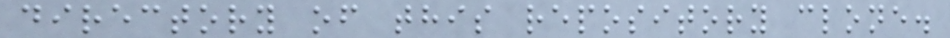directory of this repository clone.
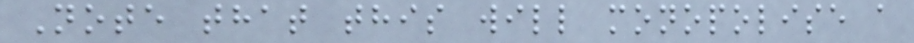Note that this will monopolise a
